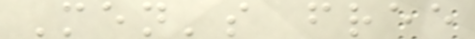Men's free
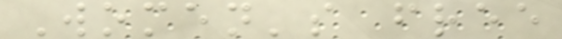Women's free
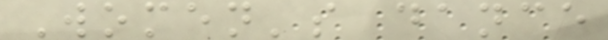Women's dance
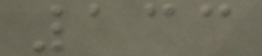133
